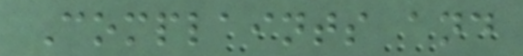Complaints and
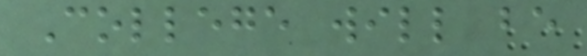College will be
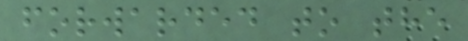forwarded to the
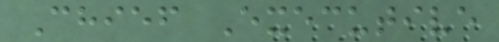Chief Executive
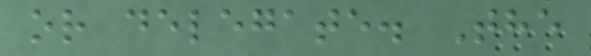or delegate. The
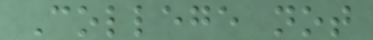College not
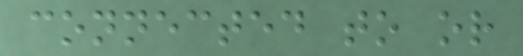connected to or
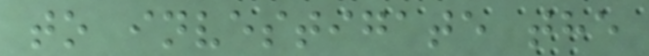to investigate the
